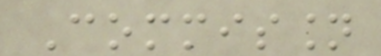Commission
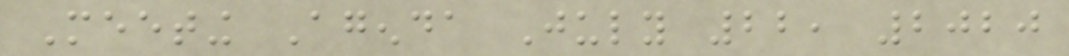Meeting Agenda July 22, 2020
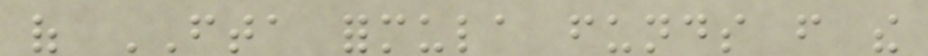of FTA formula funds from the
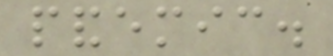pandemic.
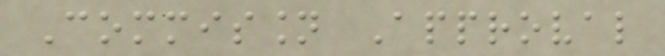Commission Approval
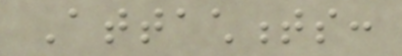Attachments:
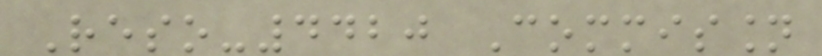Reso-4420 Commission
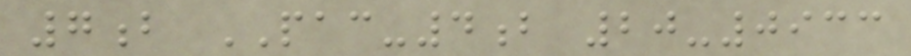7b PAC-4b 20-0933
